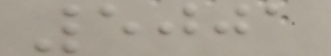5001
